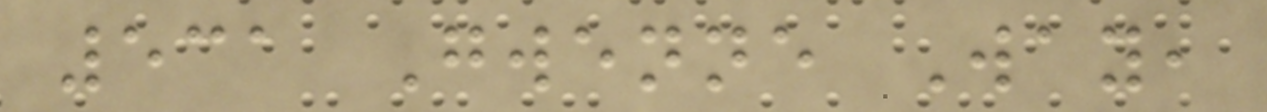531 Gwenne Way,
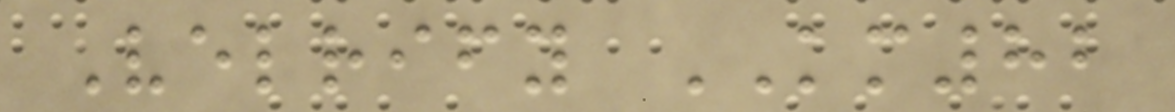Velrify KM82
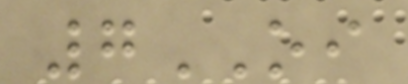7OI
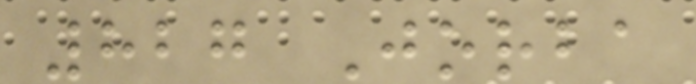827 Jorba
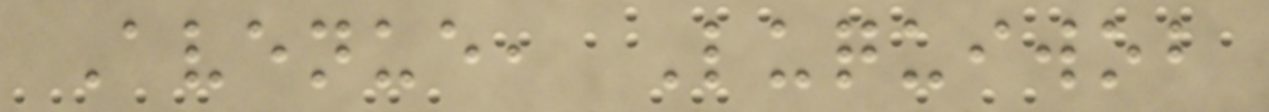Avenue, Luquiwob
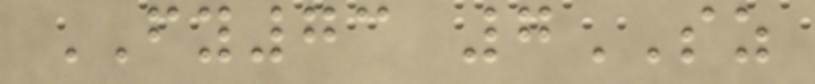FY73 7SZ
